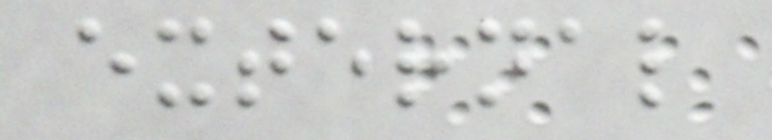external
